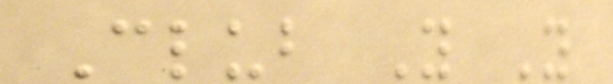Club Y Y
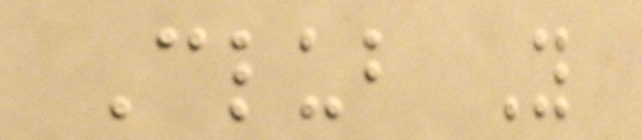Club Y
